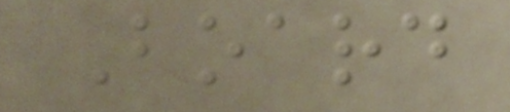Board
